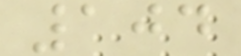104
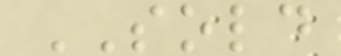SOLD
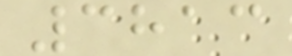3813
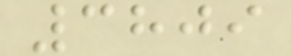3809
